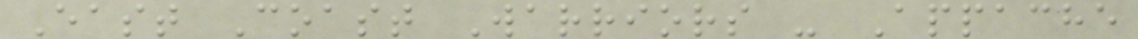East Coast Warriors - Appache
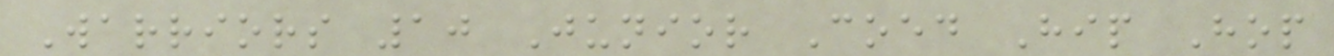Warriors 10 Junior Coed Hip Hop
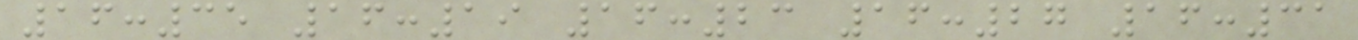16:35 16:19 16:23 16:27 16:31
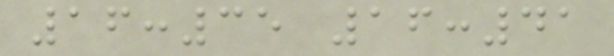16:35 16:41
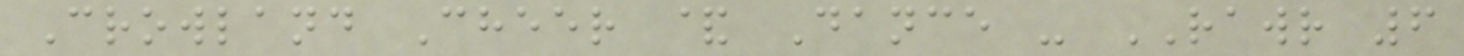Crowland Cheer & Dance - RAWR 6
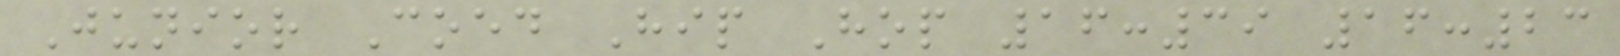Junior Coed Hip Hop 16:39 16:23
